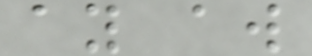ay aw
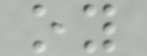oy
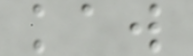kaw
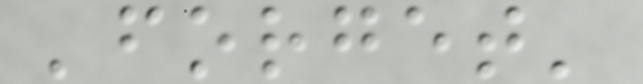'forget'
